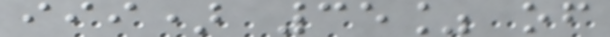iii) 35% of
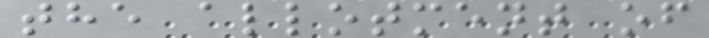the allotment of
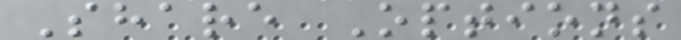Share Options
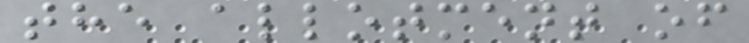the allotment of
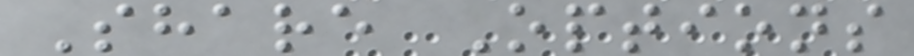Share Options
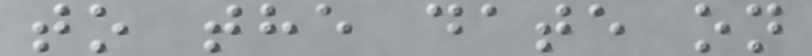to the date on
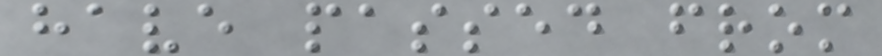have passed from
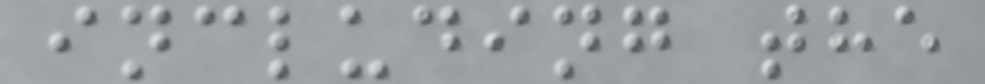including the
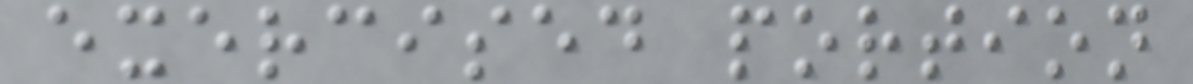exercised portion
